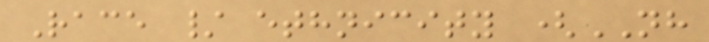Race / ethnicity (NH
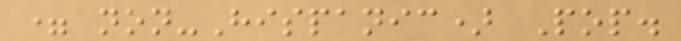= non-Hispanic) Pop.
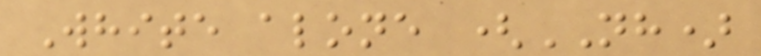White alone (NH)
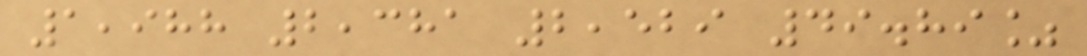1,988 2,381 2,529 49.89%
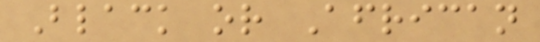Black or African
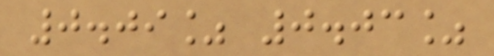0.09% 0.03%
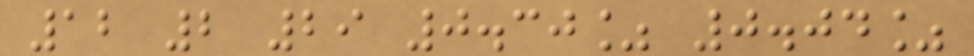12 2 29 0.30% 0.04%
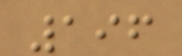196
